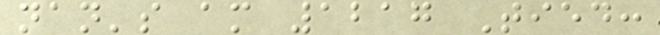nan's am 1217 Tied:
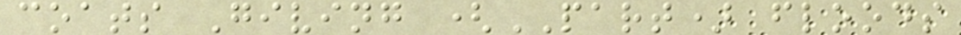coats Giving (PART) floods
